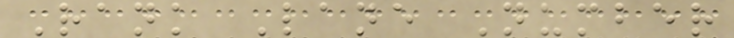Rank Lane Number
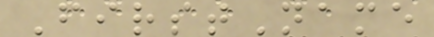FirstName
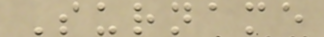Surname
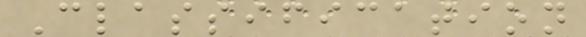Classification
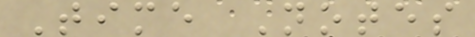Time Notes
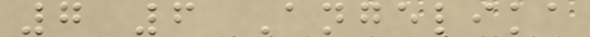7 6 Angelika
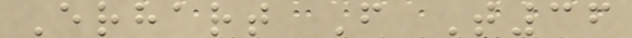Erhart F T36
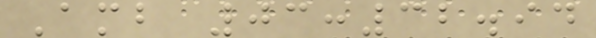Amb 03:32.94
